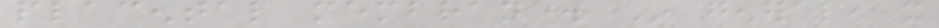placental membrane. In general, it
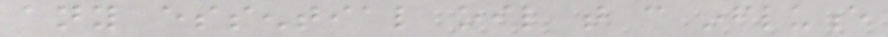any essential oil that can influence
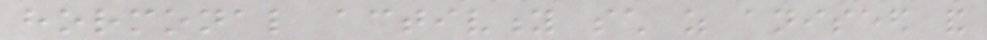hormonal activity such as aniseed and
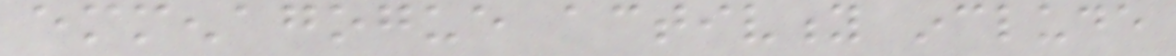emmenagogue activity include
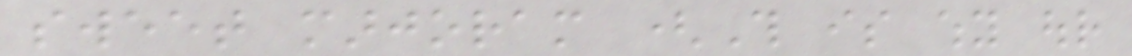sweet marjoram (This is why our
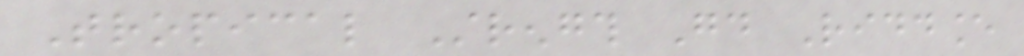Tropical Strength Good Riddance
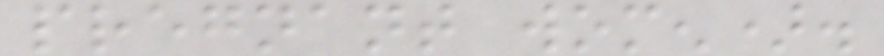pregnant women).
